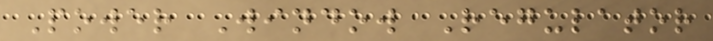Power Window Regulator
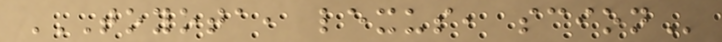TOYOTA, LEXUS, SCION
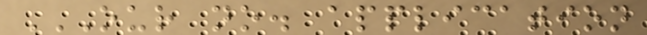OUR NO. APPLICATION
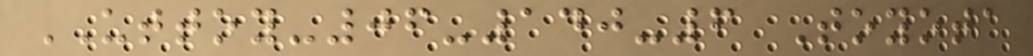UTTOY-06-140-6 Toyota
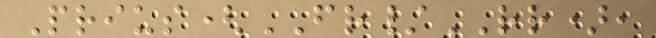Prius(FR/RR),
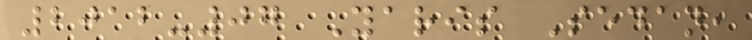2012-07 Yaris Sedan,
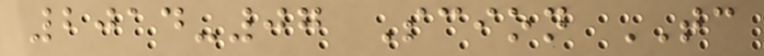2014-07 Scion TC
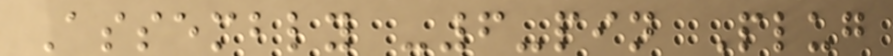Assembly -6-pin Plug
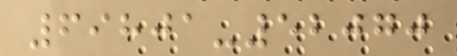69801-52070
